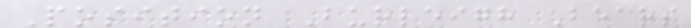Position Burleigh Bears
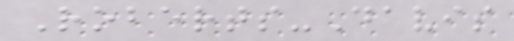Roberts-Davis
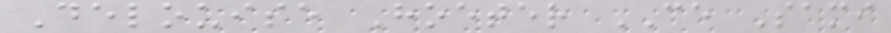Delouise Hoeter CE Sami
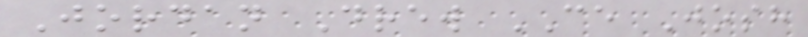Jordan Drew CE Josh
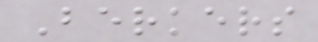Berkers
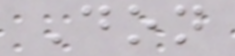Don
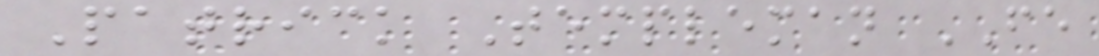Patrick Templeman FE
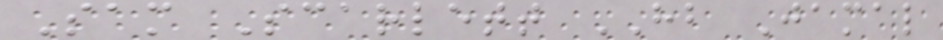Sam Scarlett HB Jamal
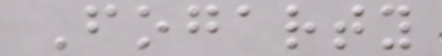Fogarty
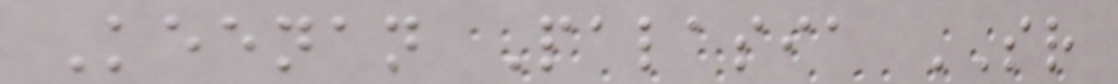Keenan Palasia SR
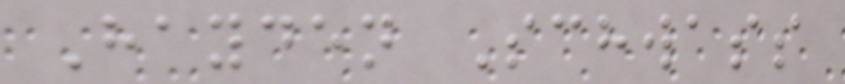Hayden Schwass
